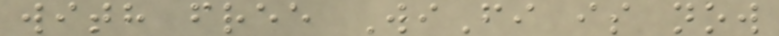with free WiFi is now
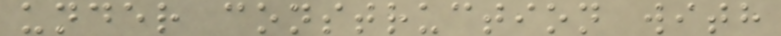under construction with
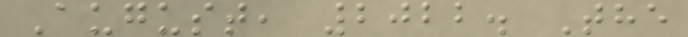August, 2022. The
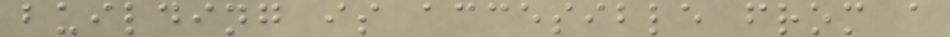building is accesible from a
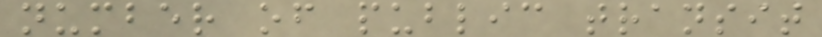number of public transit
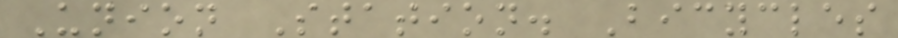Union Station. Bicycles
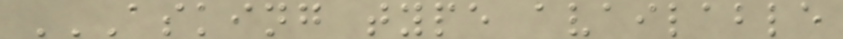ASKING TYPE AVAILABLE
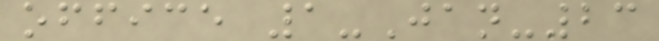office 1-Jan-23
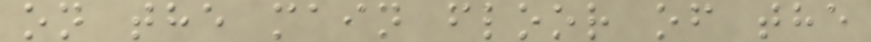on the main floor of the
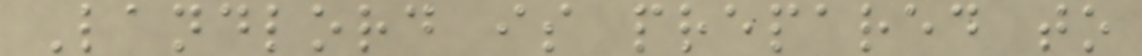Landlord is prepared to
